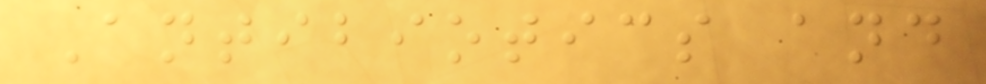Antibiotics and
